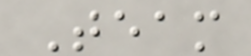Team
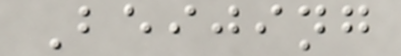Beijing
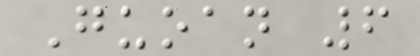Guoan 6
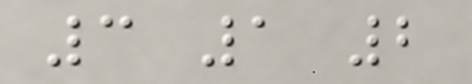3 1 2
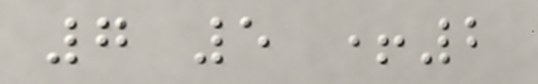7 5 +2
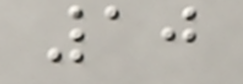10
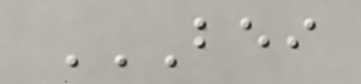BEI
